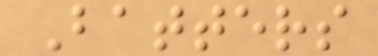Batters
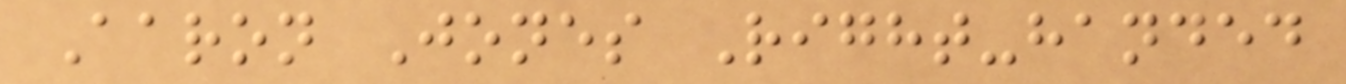Aaron Jones Right-handed
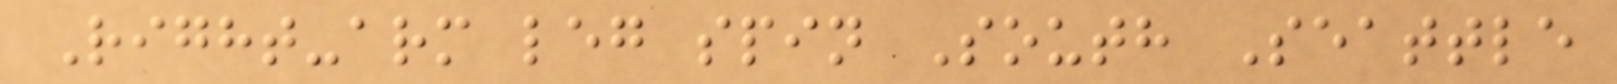Right-arm leg spin South Seattle
